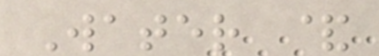Water &
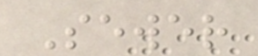Sewer
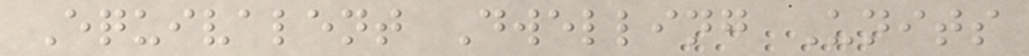Equivalent Dwelling Units
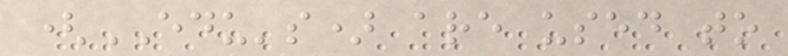(EDU's) are used to
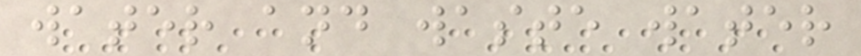water and waste water
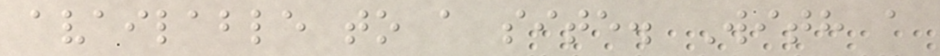available to a site. With a
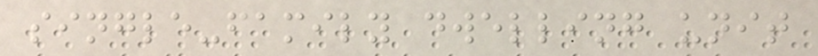single-family dwelling unit
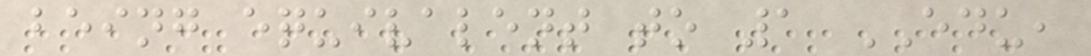being equivalent to 1 EDU,
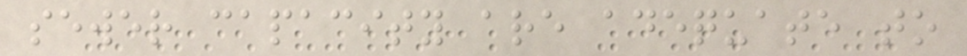sewer capacity are adequate to
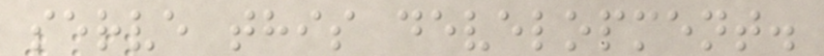serve this development.
